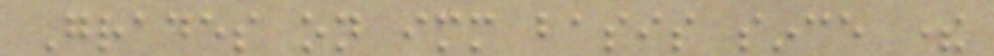Grades on immediate basis since there
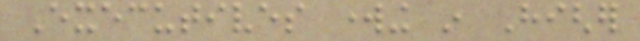Executives working in Higher
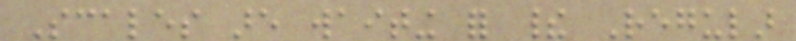Scales are waiting for their Regular
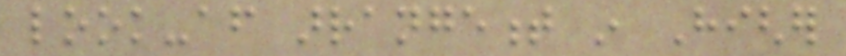look-after arrangement in Higher
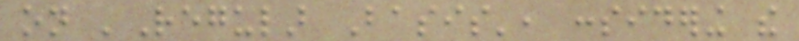on 'Regular Basis', considering the
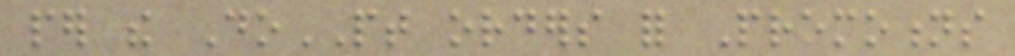per the DoPT orders for Promotions
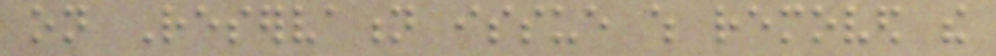on Reservation issue which removed the
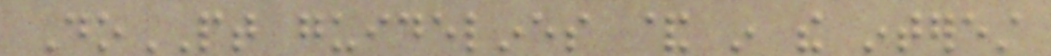DoPT guidelines & in the interest
